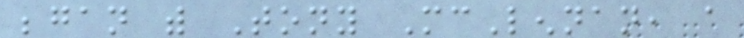began with Tony McLennan, a
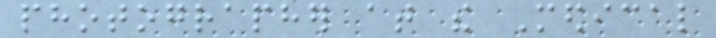photographer at the Medical
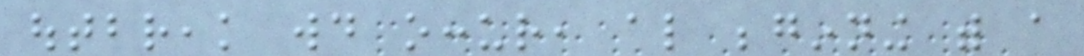outbreak would occur, also beginning with a
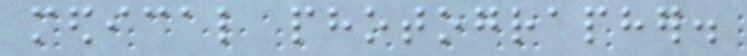medical photographer.
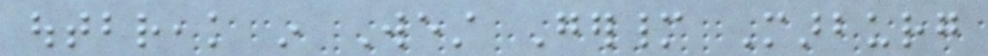outbreak in West Germany Marburg
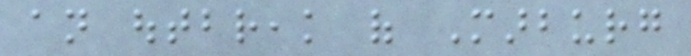an outbreak of Marburg
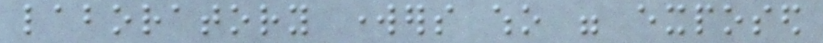laboratory workers who were exposed
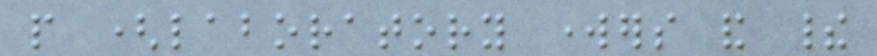people (laboratory workers and their
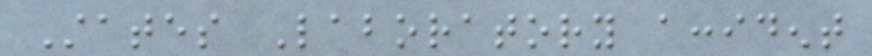States Laboratory accident
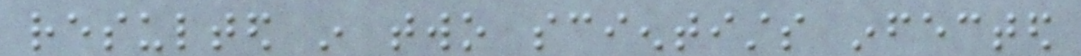resulted in two scientists infected
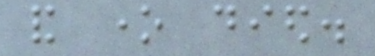and one died.
